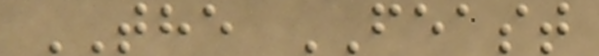THE FEAST
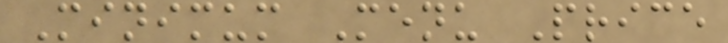Minimum Menu Price
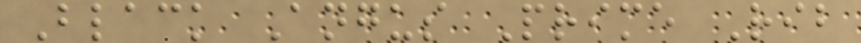Black Angus Prime Rib
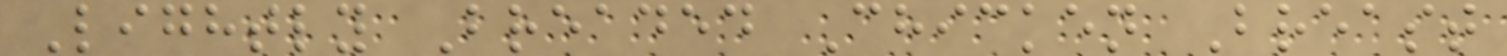Lightly Breaded Chicken Breast
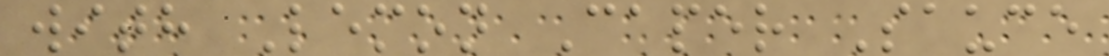with Lemon Caper Sauce
